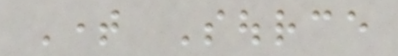Time Source
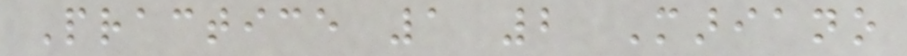Practice 1 2 Mariano
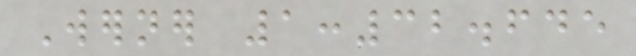Werner 1:32.645
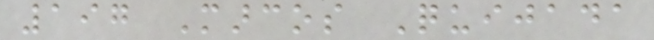197 Marcos Quijada
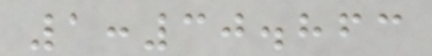1:30.863
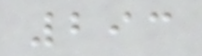293
